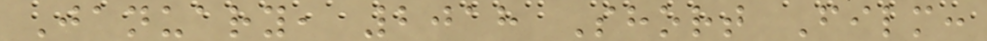January, 2018 Short Film:
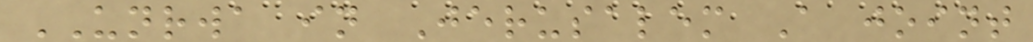UNRWA in Jerusalem A joint
